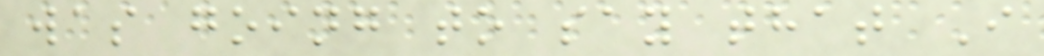was going to say that I
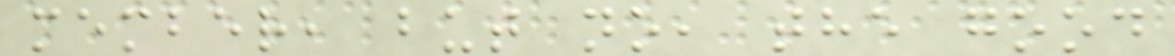member, but no, the good
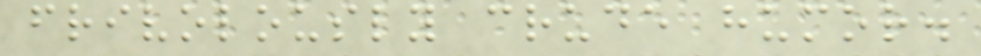frivolously crude humor.
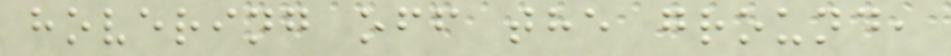hovering off the ground,
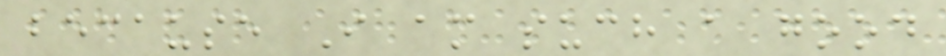because I am such a good
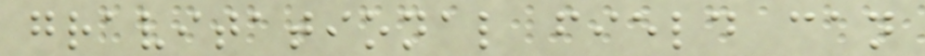gravitational field can
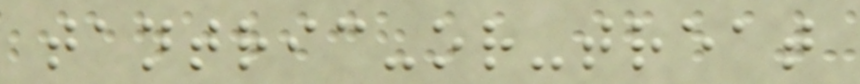tantric-or-treat
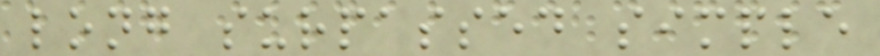long surpassed simple
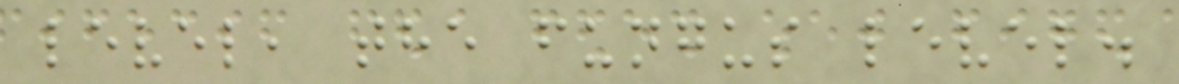level, the fungus level.
